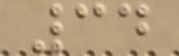34
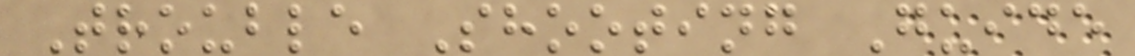Trouble Shooting Guide
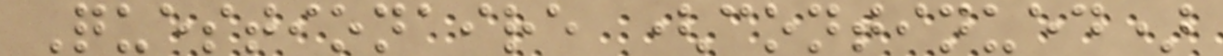Questionaire (continued)
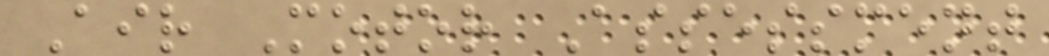Air Motor Assessment
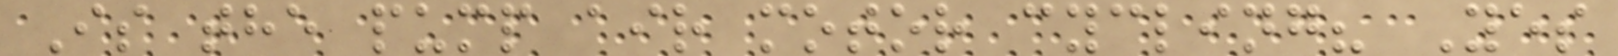Is the pump air motor cycling? Yes
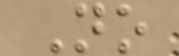No
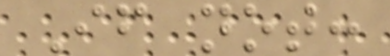If not:
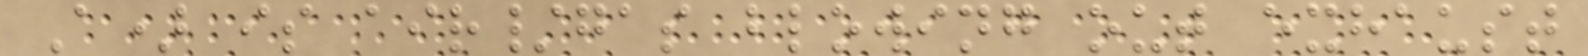A) is air/gas blowing out exhaust
